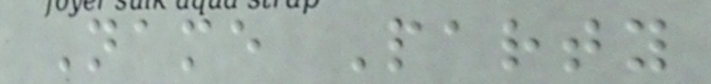Name Party
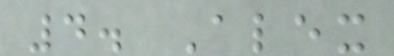4. Alex
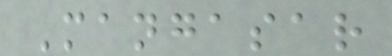Mangasar
